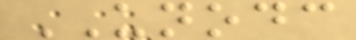UNODC
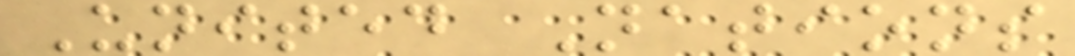United Nations
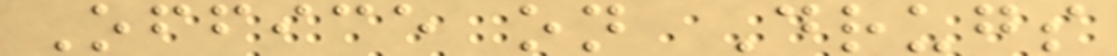Office on Drugs
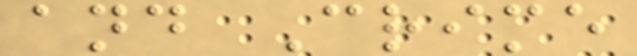and Crime
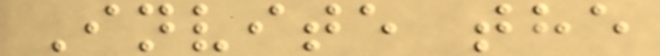Invite the
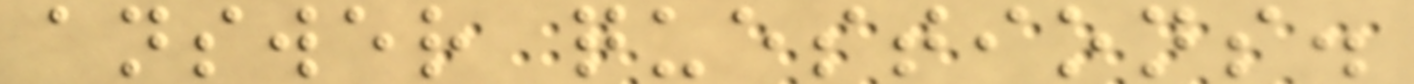answer questions.
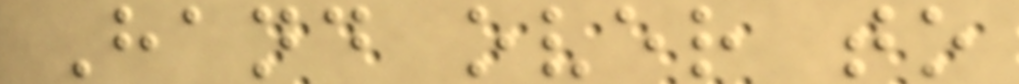Hand over to
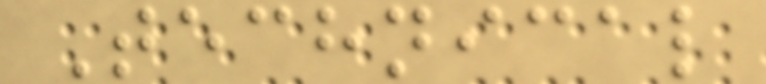Technical
